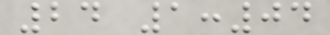24 1:04
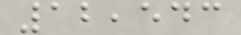12,543
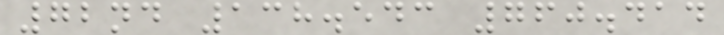72nd 138.543 760.414
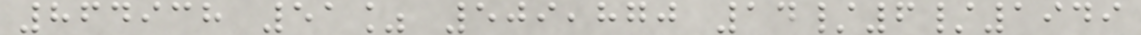864938 51% 509,870 14/6/1949
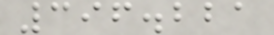396.221
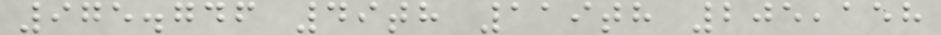975.746 49th 119th 205,158
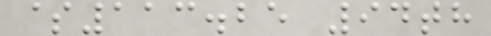$113.25 94th
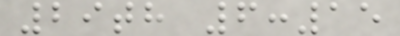29th 6:15
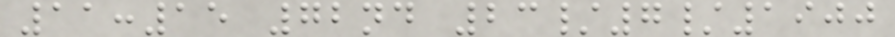11:15 72nd 23/7/1900
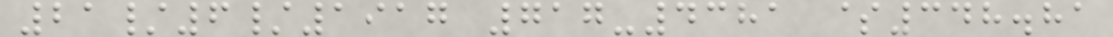21/6/1917 717-4381 $348.81
